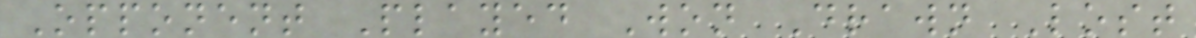Opponent Played Won Drawn Lost
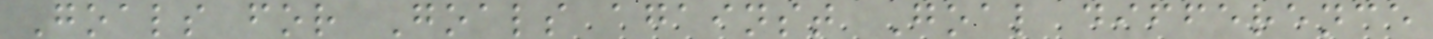Goals for Goals against Goal difference
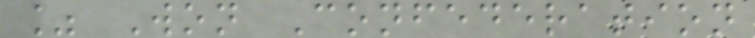% Won Confederation
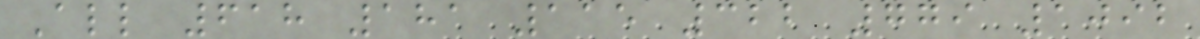All 618 181 115 322 779 1092
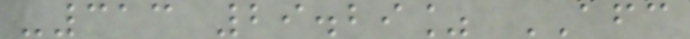-313 29.29% AFC
